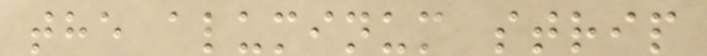the aluminum strip
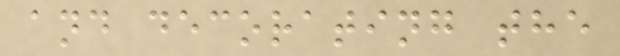and decorating the
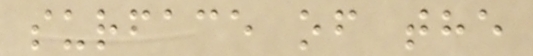surface of the
